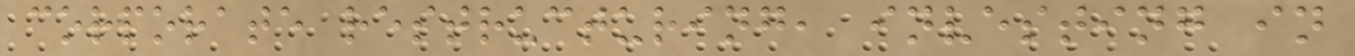corporate restructuring, investing in
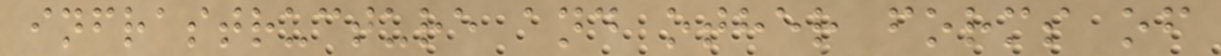infrastructure and other forms of
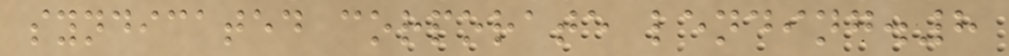syndicated corporate lending.8
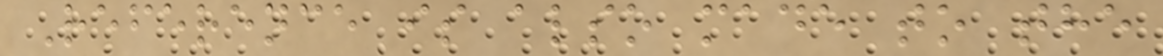Reference is also made to the
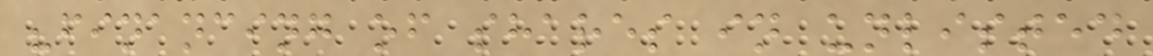"financing of shares in unlisted
